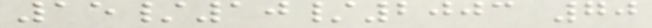15/10/2003 70
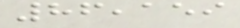86,159
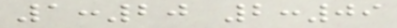1:20 2:09
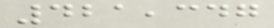421,347
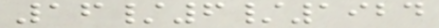16/6/1924
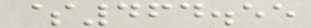$464.55
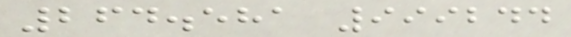264.581 999244
